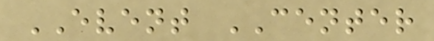EVENT CENTER
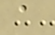a
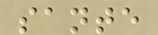sante
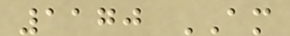1170 AM
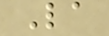La
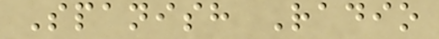Spanish Radio
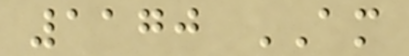1170 AM
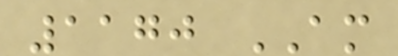1170 AM
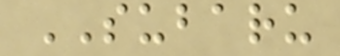SUBARU
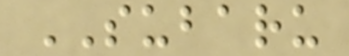SUBARU
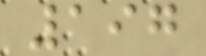197
